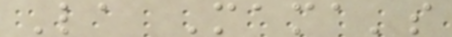La Mama's
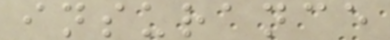insurance
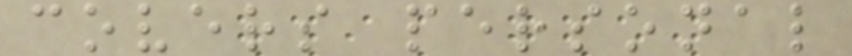covers personal
